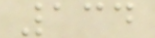134
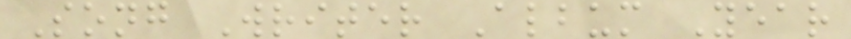Song Writer Album Year
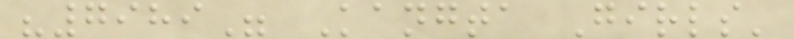"7989" Kangta Girls'
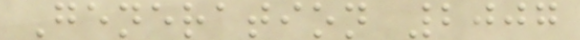Generation 2007
